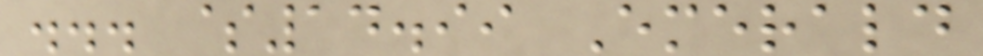... $14.99 Emerald
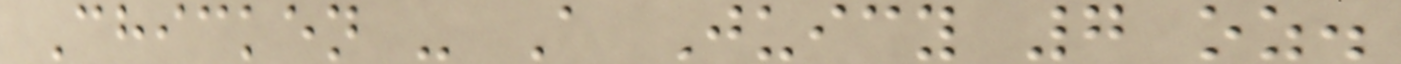Chicken - A Juicy 7 oz.
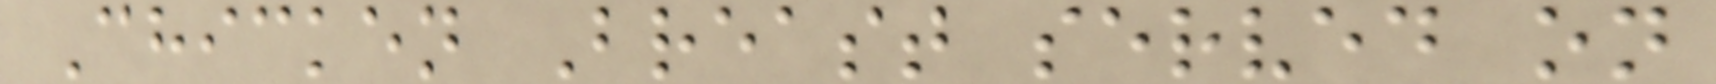Chicken Breast served on
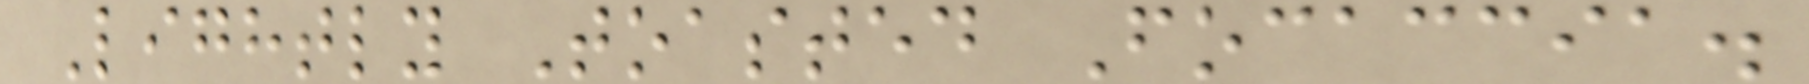Lightly Toasted Focaccia.
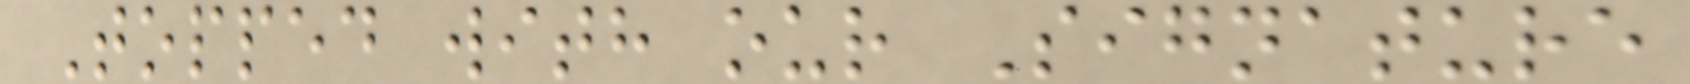Topped with our Signature
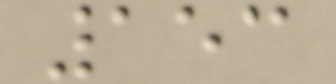153
